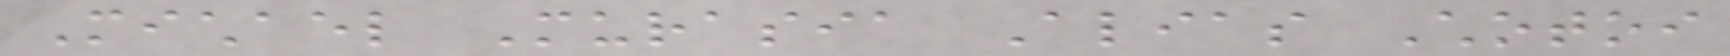Michael Murasia Alias Chotoi
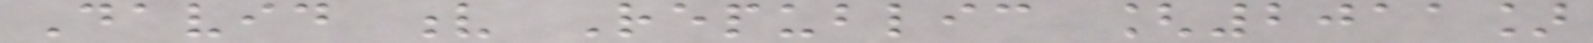David v Republic [2011]
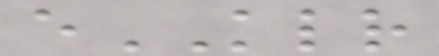eKLR
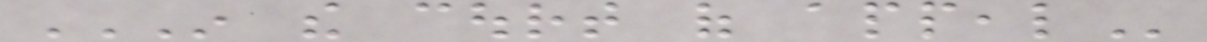IN THE COURT OF APPEAL
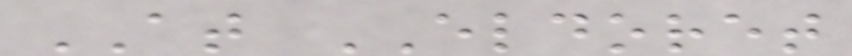AT ELDORET
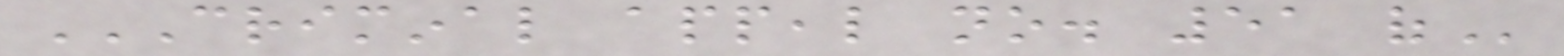CRIMINAL APPEAL NO. 51 OF
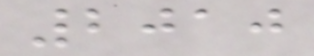2010
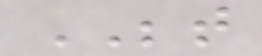BETWEEN
